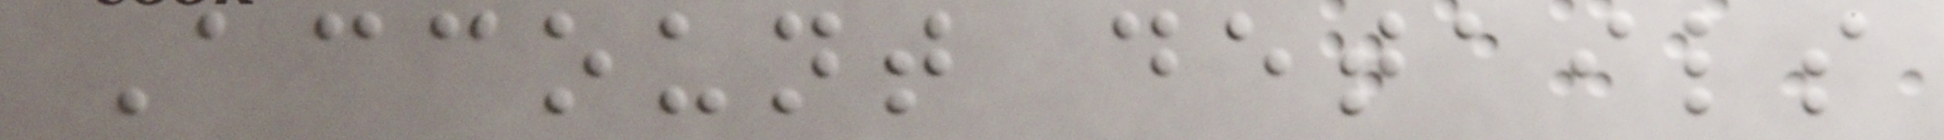Account details
